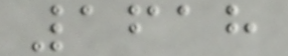1618
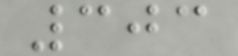303
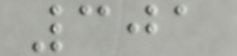301
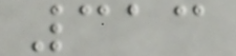313
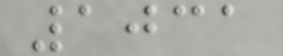1031
